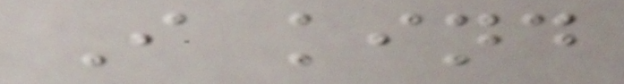I kind
